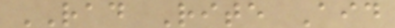RAD Rite Aid
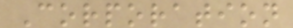Corporation
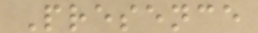Presence
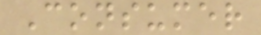Consumer
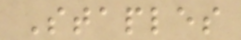Staples
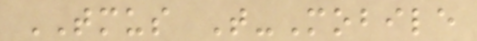TMUS T-Mobile
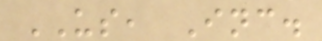US, Inc.
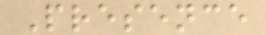Presence
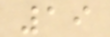19
